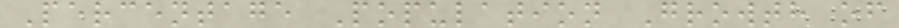Percentage Population Growth of
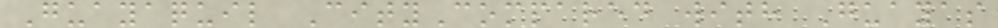Guayaquil CityCompared with Guayas
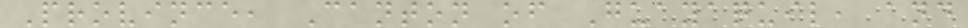Province, Canton of Guayaquil, and
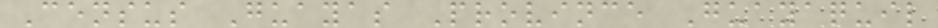Census Guayas Province Guayaquil
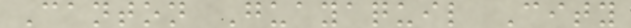Canton Guayaquil City
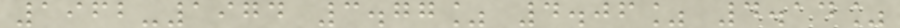1962-1974 3.77% 4.06% 4.14%
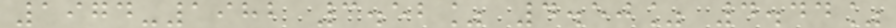1974-1982 3.52% 4.50% 4.44%
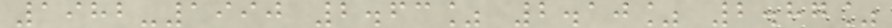1982-1990 2.63% 2.10% 2.87%
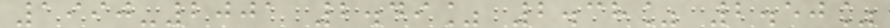1990-2001 2.49% 2.38% 2.50%
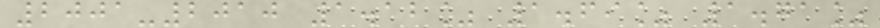2001-2010 1.12% 1.69% 1.71%
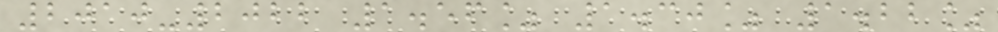2010-2022 1.56% 1.30% 1.22%
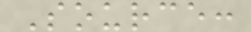Source:
